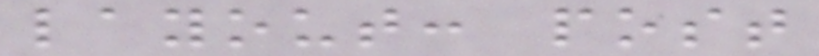layout: post
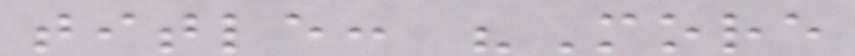title: "More
